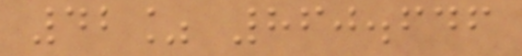42% 860.646
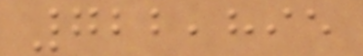722,895
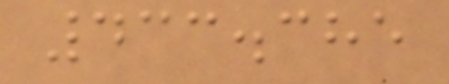433.385
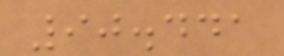90.441
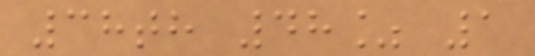38th 48% 1
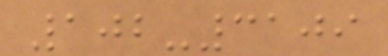102-3109
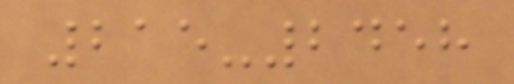215-2458
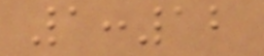1:12
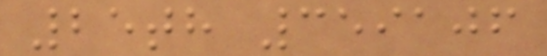25th 359106
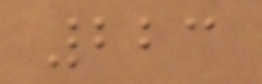223
